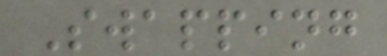Swapping
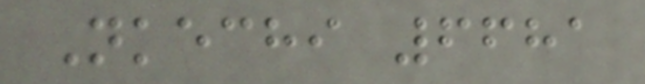Nkechi 6681
